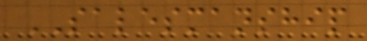SALESMANSHIP
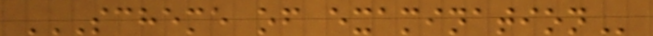SCHEME OF EXAMINATION
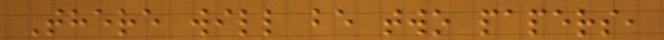There will be two papers,
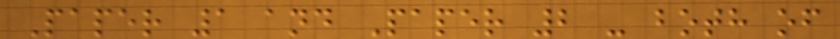Paper 1 and Paper 2 - both of
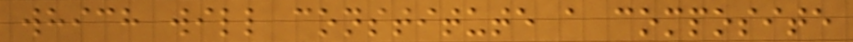which will constitute a composite
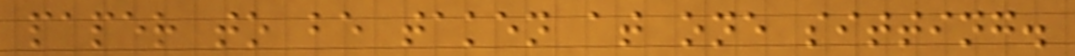paper to be taken at one sitting.
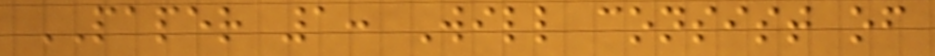PAPER 1: Will consist of
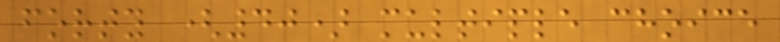forty (40) multiple choice
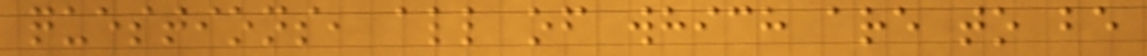questions, all of which are to be
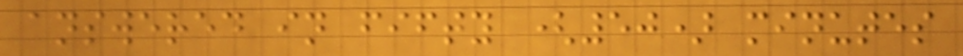answered in fifty (50) minutes
